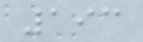193
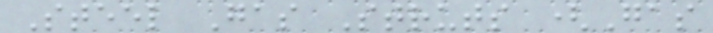Steel Gas Struts (Gas
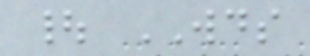| WDS
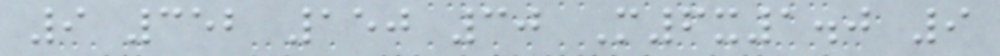9 352 150 30 M6x1.0 9
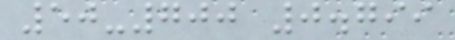50-700 0.799
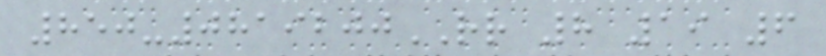850-0819200RR 8 19 6
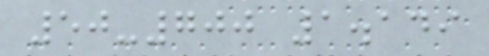50-700 1.149
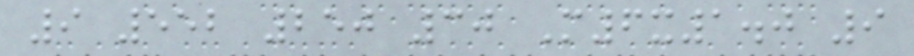9 552 250 30 M6x1.0 9
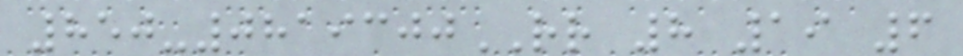850-0819300RR 8 19 6
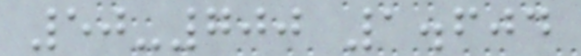50-700 1.604
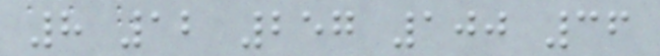8 12 257 100 36
